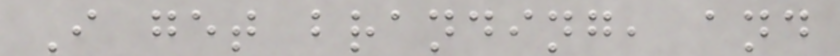I get branding, and
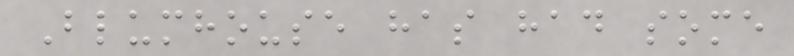Blumhouse has had some
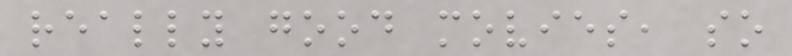really good movies, so
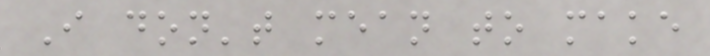I don't mean to make
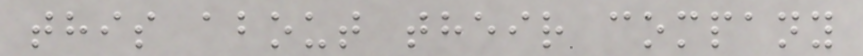this about their company
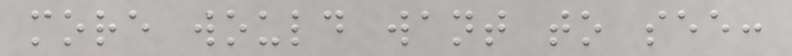more would want to see:
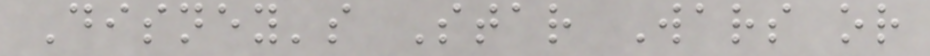Disney's Star Wars or
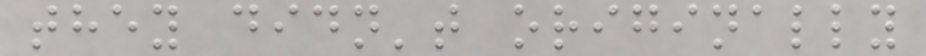they didn't originally
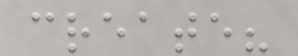create?
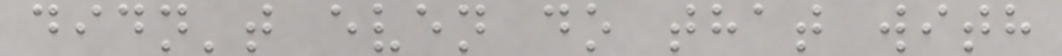didn't even do that with
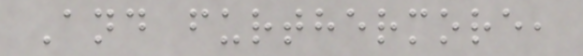And furthermore,
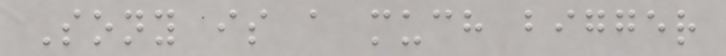Sony is a much bigger
